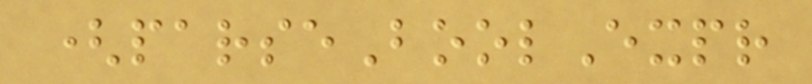(parseBoolExpr
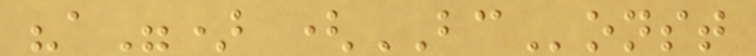"a") (BConst
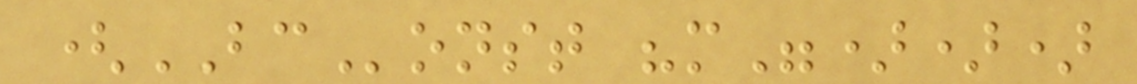(BConst "m")))
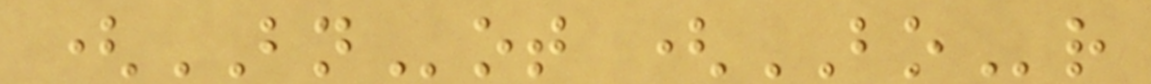(BNot (BOr
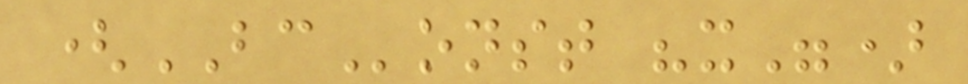(BConst "x")
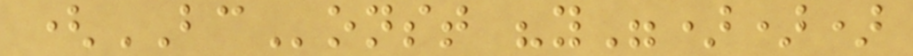(BConst "y")))
